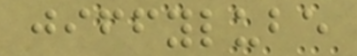jiffylube
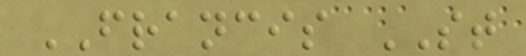FRANCIS ST
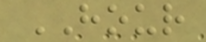HOUR
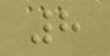8
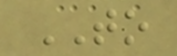TO
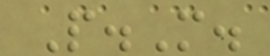P.M.
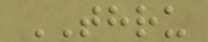THRU
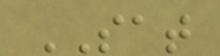SAT
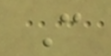C
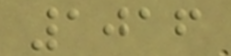1016
